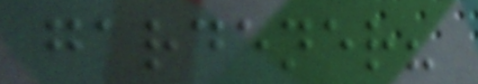gardener?
